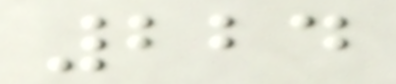224
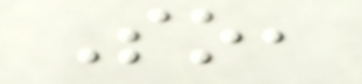So,
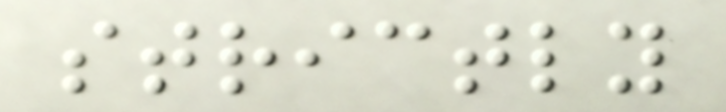strictly
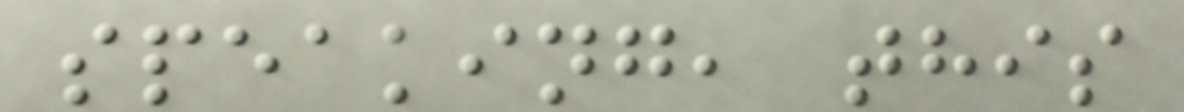speaking, this
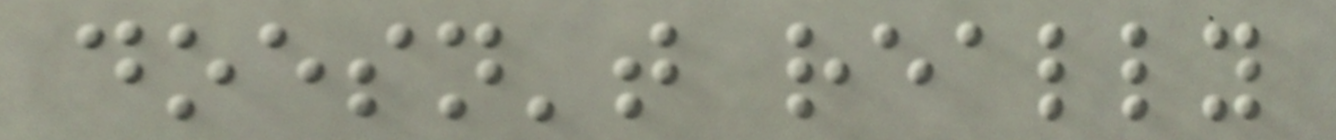doesn't really
